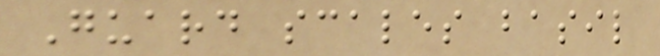Guard scales basil
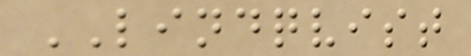LINDQVIST
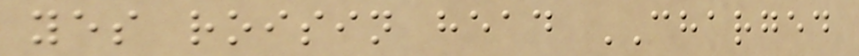yes roisin head CHARGED
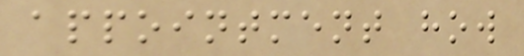appointment how
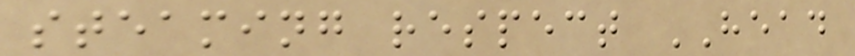steaming respect HEAD
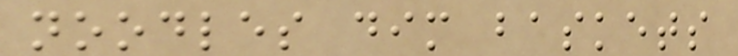noodles dim baskets
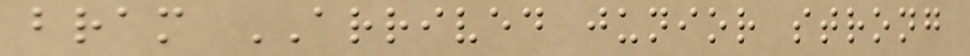bram ARRIVED junior strong
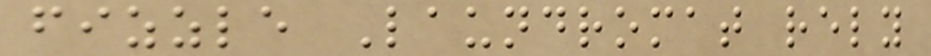fizzle Laundromat rely
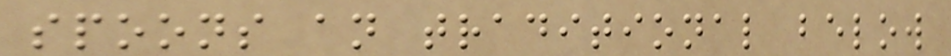spoons an traditional below
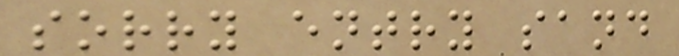sorry entry sand
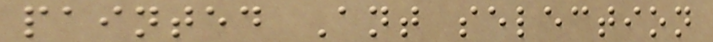painted Ant selection
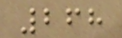268
